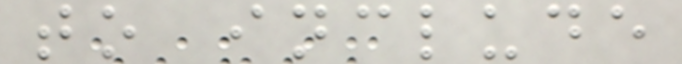to include
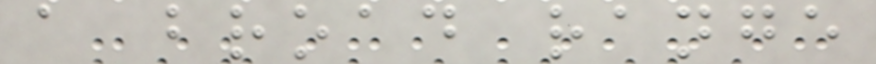a broad range
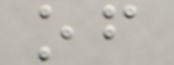of
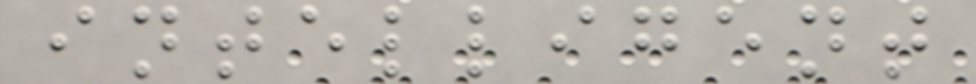intelligent
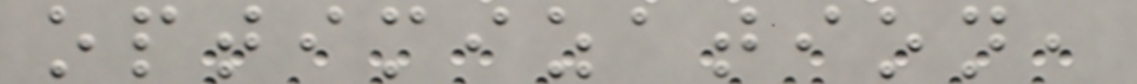optimization,
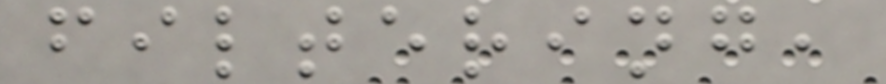filtering,
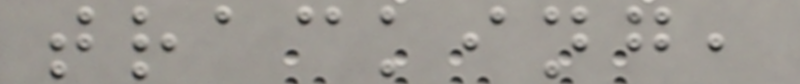tracking,
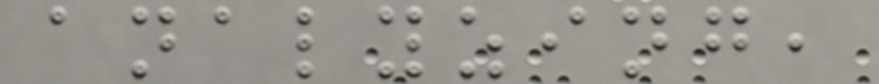analyzing,
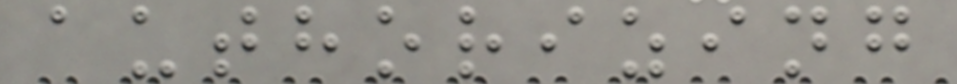authorizing
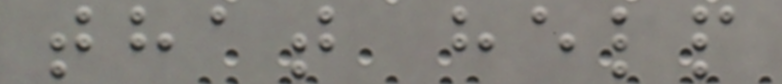that help
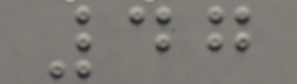47
